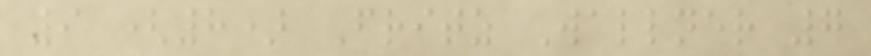9 (8) Fritz Wallner 7
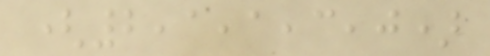(2,1,1,3,0)
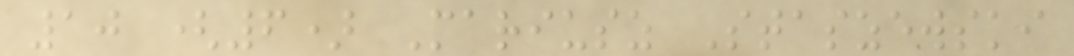10 (6) Mariusz Staszewski
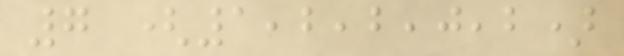7 (1,2,2,0,2)
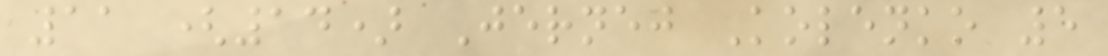11 (14) Jernej Kolenko 5
